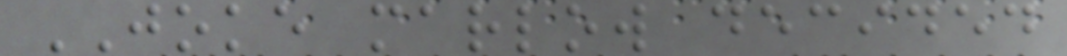JOKE marlow decided
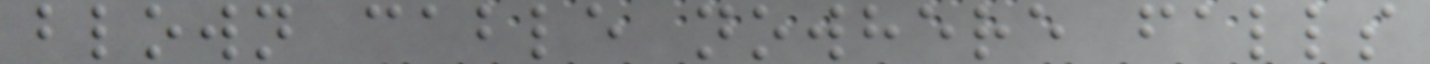blown cable nowhere falls
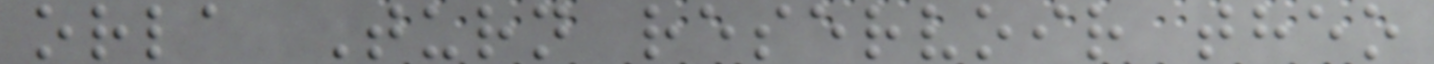orla Turn reservoir theo
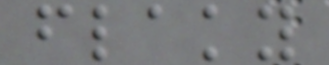flaky
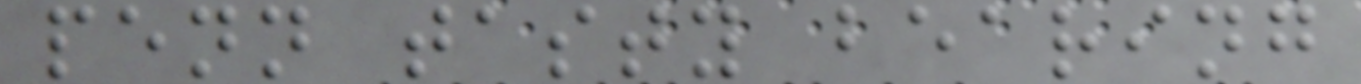penn tasty bearing
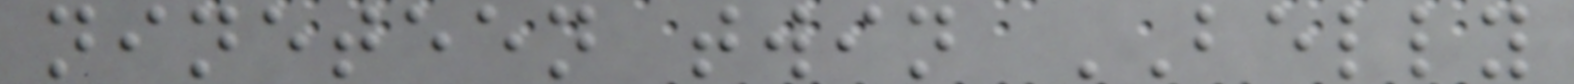nineteen twin BELLY
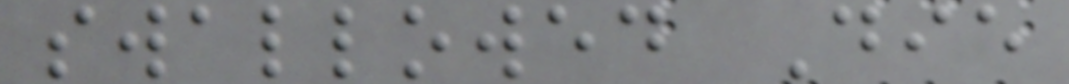swallowed Die
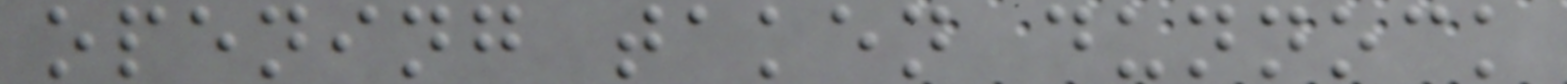opening taken dunnock
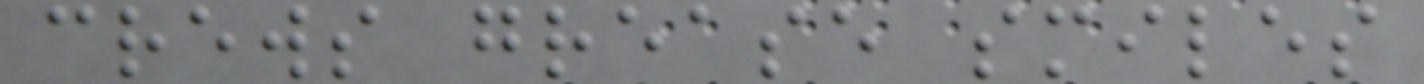crews grease smiles
